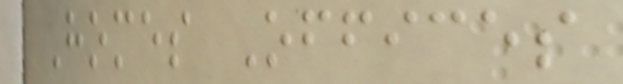Homes Offices
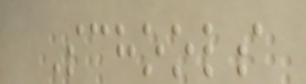Schools
